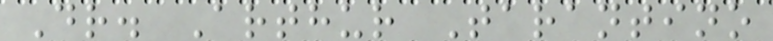Dr. Arthur Tarantino
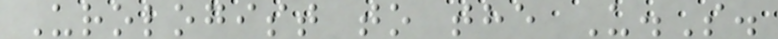Urologist to the U.S.
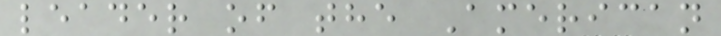leader of the American
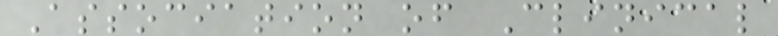Association of Clinical
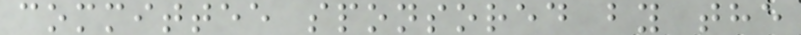committee sponsored by the
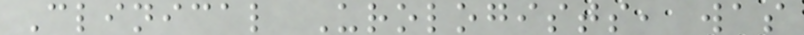Clinical Urologists, was
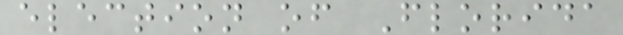election of Florida
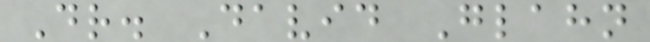Dr. David Glahn
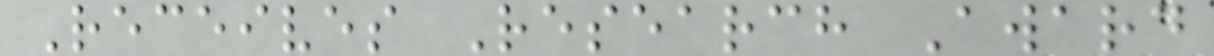Receives Research Award
